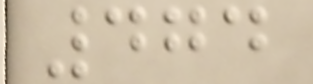474
